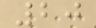20
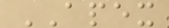APEX
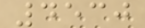4530
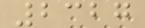2327
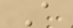A
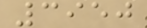3950
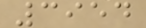3954
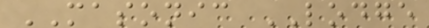MASONIC LODGE
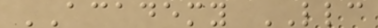ACADEMY LLC
